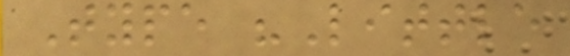Type "Little
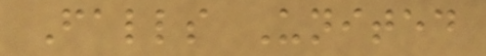Falls United
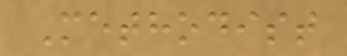Methodist
